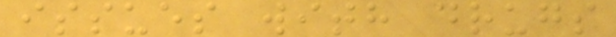issues with drugs
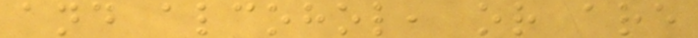and alcohol, or are
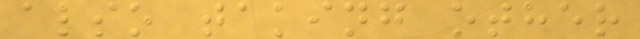also taking other
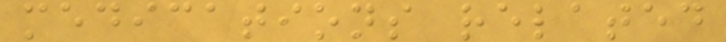medications related
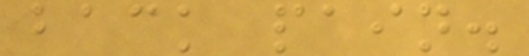back pain.
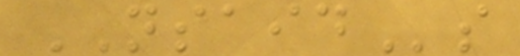NSAIDs
